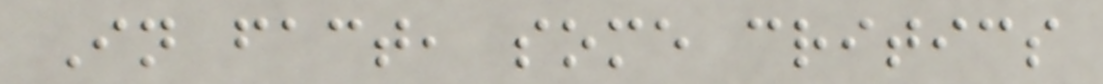In fact, some critics
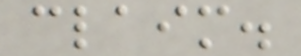claim.
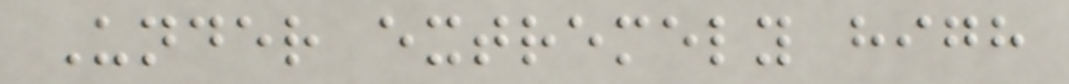Under extremely high
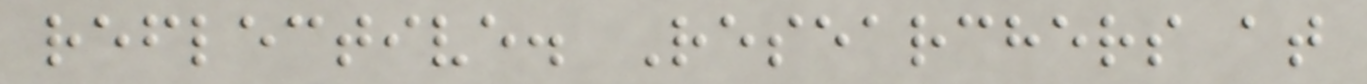reflective. Researchers at
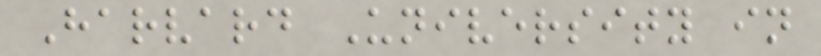Harvard University in
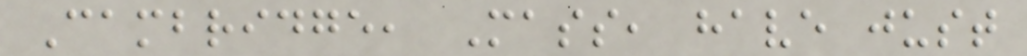Cambridge, Mass, have just
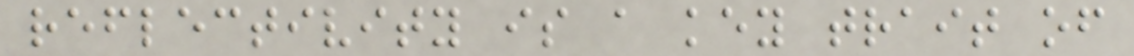reflectivity is a key trait of
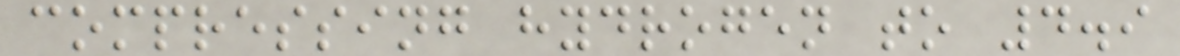compressing hydrogen to 4.9
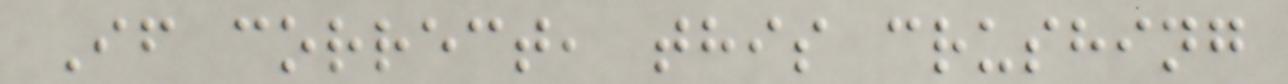If correct, this crushing
